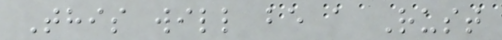This will be a Rust
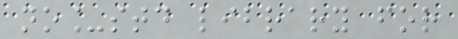no_std library for
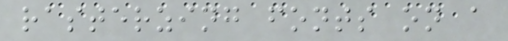rasterzing fonts on a
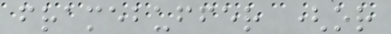framebuffer (or
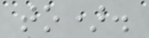to).
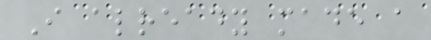I already made a
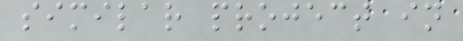similar project in
